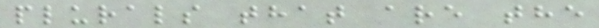plurals that are the
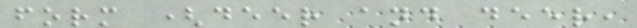form (deer and deer,
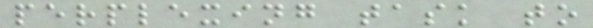perplexing task to
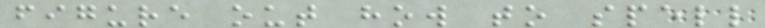figure out how to spell
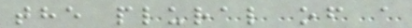the plural of a
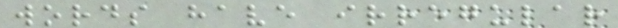words have irregular
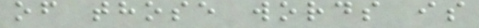of those words is
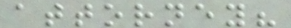attorney?
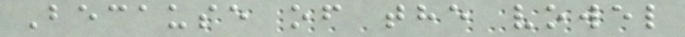Because of the vowel
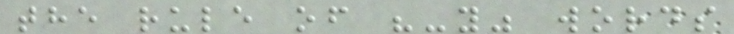the rule of "-y" words
